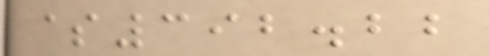$392.22
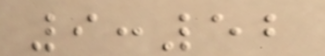9:52
